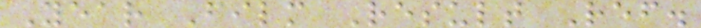Year Film Result Ref.
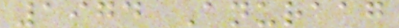1974 Anuraag
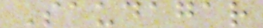Saudagar
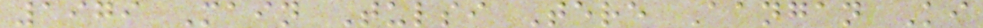1979 Main Tulsi Tere Aangan Ki
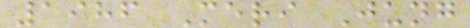1986 Meri Jung
